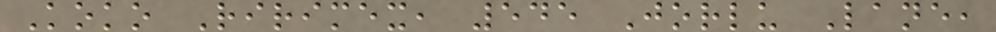Koko Ririmex, 545 Jorlu Lane,
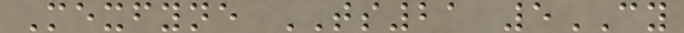Mexfyne TS21 5CY
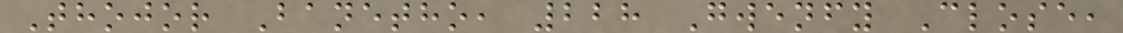Thojor Banetho, 228 Gwenfy Close,
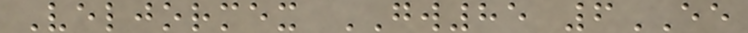Veljormex GW85 6EE
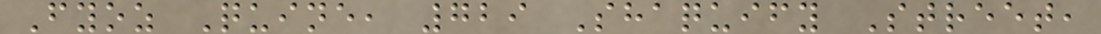Fyoz Quine, 729 Shaquify Street,
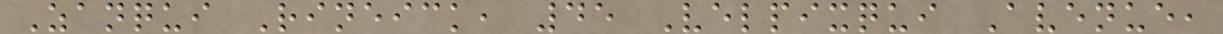Zanqui Rineick, 45 Velpixqui Avenue,
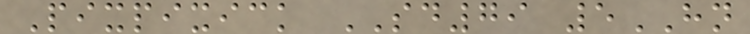Pixpixick SD79 5HN
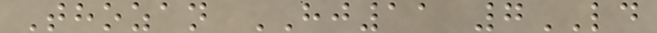Thozan HJ11 7LD
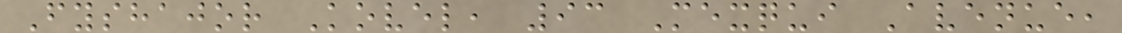Fyshajor Kovel, 93 Mexqui Avenue,
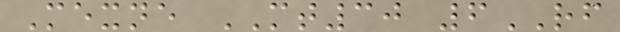Mexne MT30 6RF
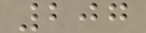207
